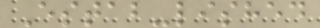Estab-lished
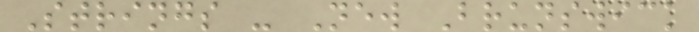Strings - New Brunswick
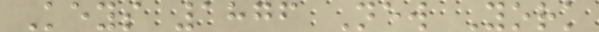Keys 1876 New York
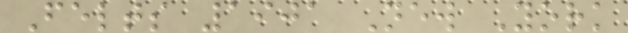Felts 1901 New York
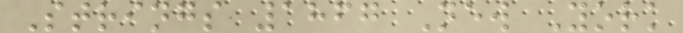Strings 1867 New York
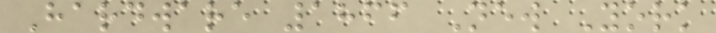Hardware 1866 New York
